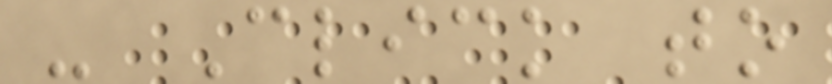- Click to
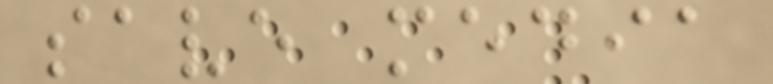save media
